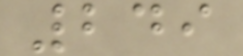249
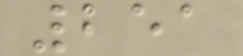251
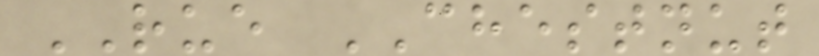RUE CHESTNUT
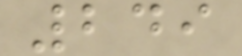249
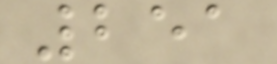251
